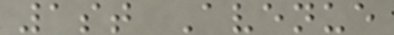1st Avenue
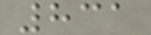831
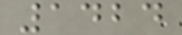1424
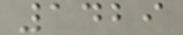1429
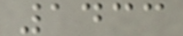1433
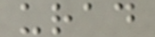urad
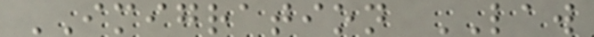IMIGRATION LAW
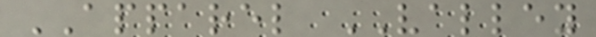APPAREL VALLEY
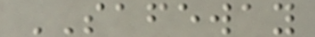SAFEWAY
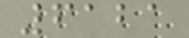6121
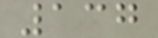137
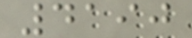4190
